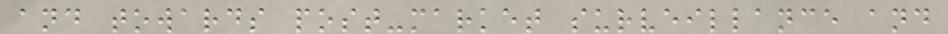and towards post-market surveillance and
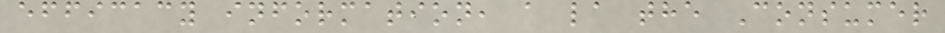efficacy information, a la the Consumer
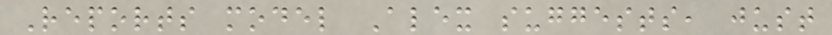Reports model Alex suggests, just
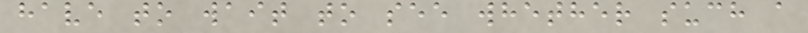have to wait to see whether such a
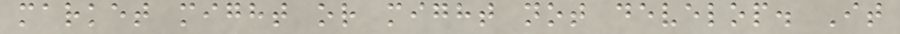market might or might not develop. It
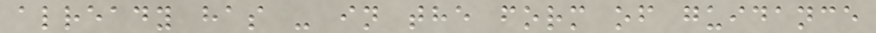already has - in the form of guidance
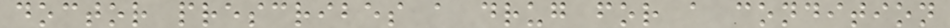doctor prescribes a drug for a condition
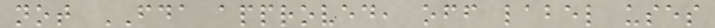not FDA approved, off label uses
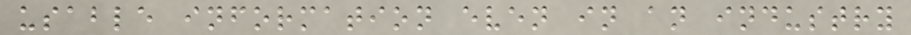usable information even in an industry
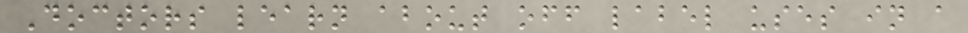Doctors learn about off label uses in a
